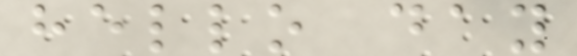hello day
